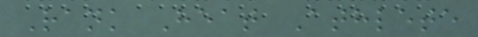Rank Heat Athlete
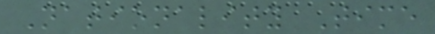Nationality Time
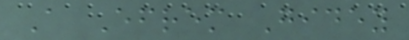A Efrem Gidey
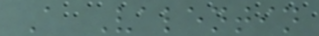A Valentin
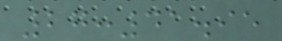27:41.95
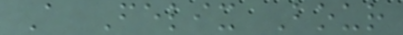A Felix Bour
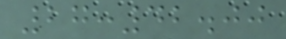27:42.00
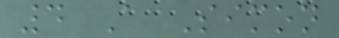4 A Simon
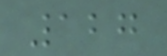127
